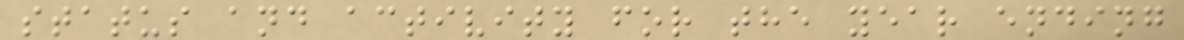status and activity for the year ending
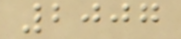2007
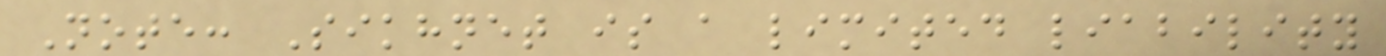Note: Sikhnet is a limited liability
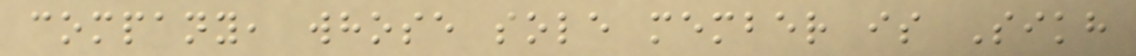company, whose sole member is Sikh
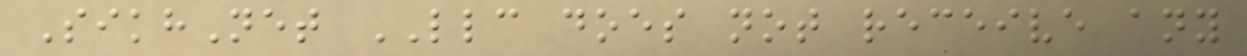SikhNet LLC does not receive any
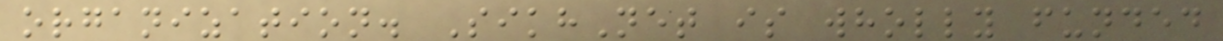organization. SikhNet is wholly funded
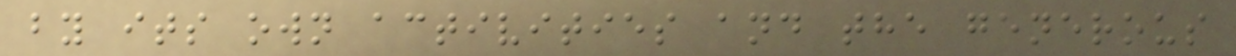by its own activities and the generous
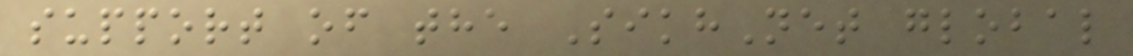support of the SikhNet global
